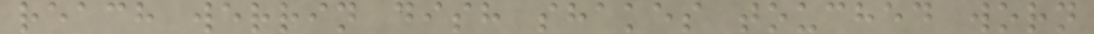reach werrin dish shakes touched worn
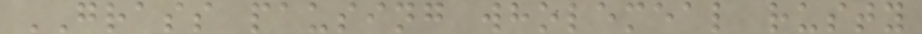GRASS pausing wholemeal rusty
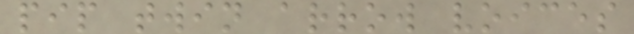pip twin arrow voices
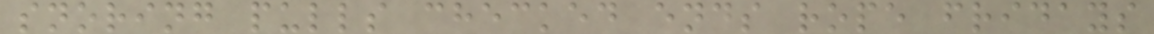snoring pulls checked ends rope fridays
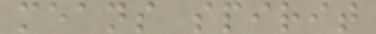means spirit
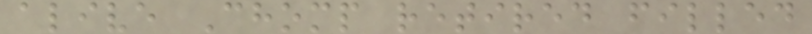alive Chomp retired filled
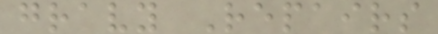gravy Repairs
